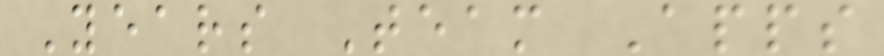Years Team Apps
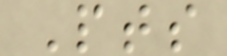Pts
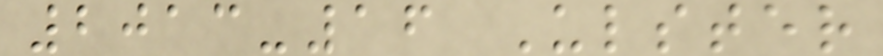2013-16 Ulster
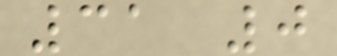31 0
